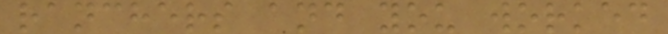ranchers and you worked
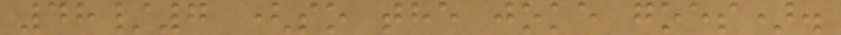48/7 (so the joke goes).
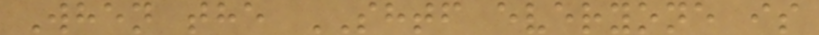When the SHTF everyone is
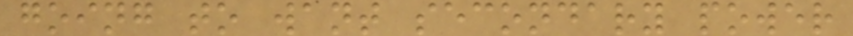going to want secondary power
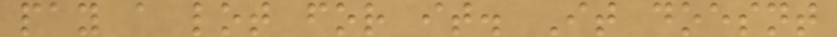pay a lot for it. It doesnt
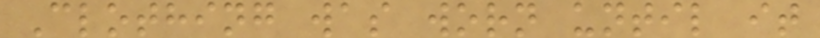Clothing was worn until it
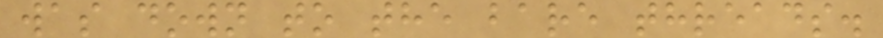was down to the bare threads.
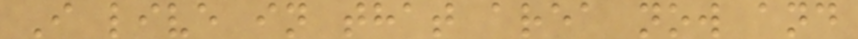I live in that area now and
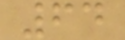64
